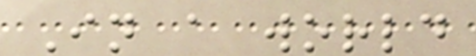In a world
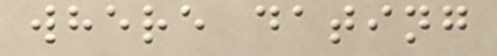where dating
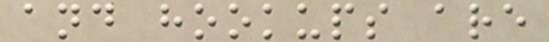and hookups are
